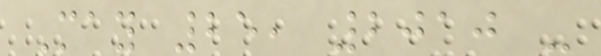May 25, 2010 -
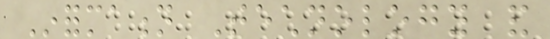Information Technology and
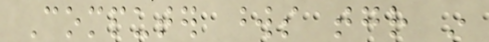Computer words together in
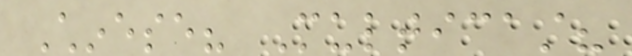Chinese? Multicast?
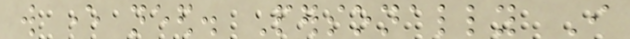will ever need. Personally I
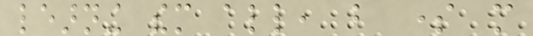learning them all, but some more
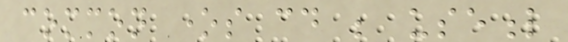common ones could be useful
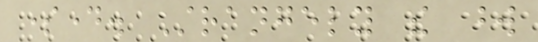someday. Strangely the word
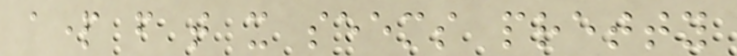apart from that it seems pretty
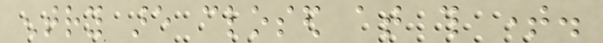entry are closed at this time.
